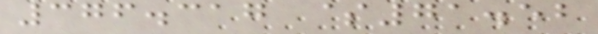376.317 $71.52
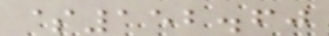$152.60
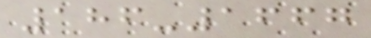186-1667
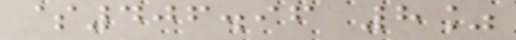$406.96 8%
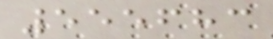555683
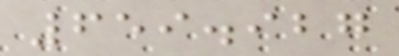659.927
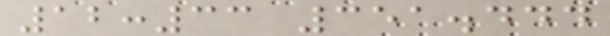12:33 351.444
